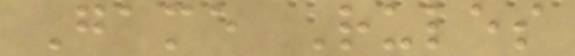Game Rules
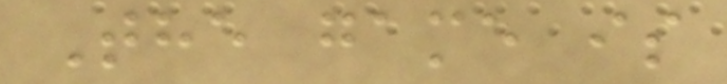The game is
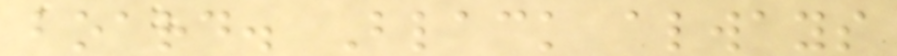board. Black always
